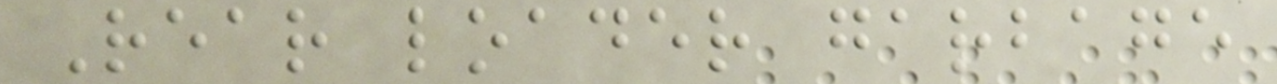Rear loader garbage
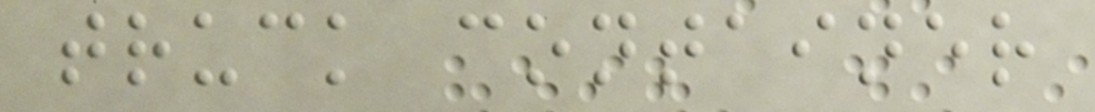truck container
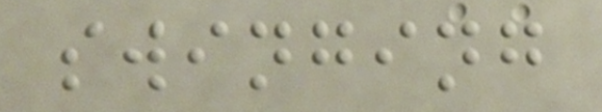swinging
